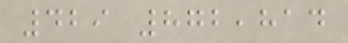429 872,814
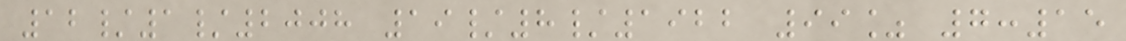12/1/2008 19/8/1922 99% 7:15
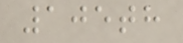105th
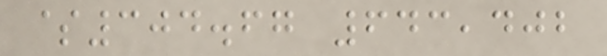$304.67 643,402
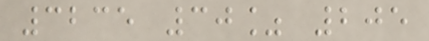3235 30% 205
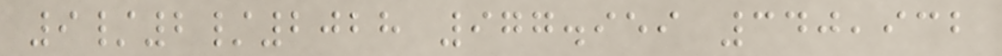9/2/2028 977.959 340,932
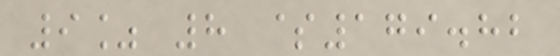9% 8 $179.82
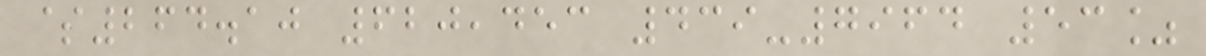$264.10 620,453 439-7964 53%
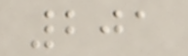201
